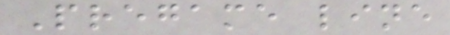Pregame line
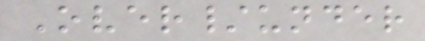Over/under
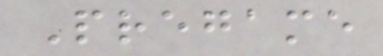Pregame
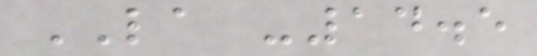LA -14.5
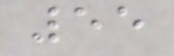55
